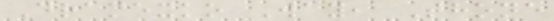Dramexko Way, Thone
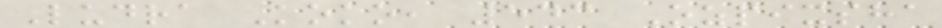Ludra Koko, 543 Ozpixsha
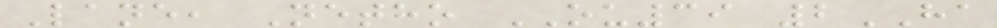Lane, Netho OU39 2HA
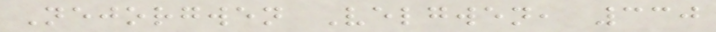Nejorgwen Velgwen, 330
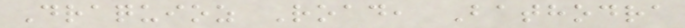Draquioz Road, Bathodra
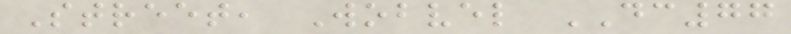Street, Wobvel DC77
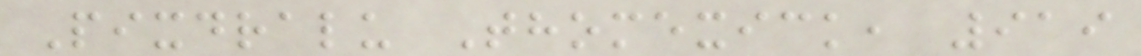Pixdralu Thomexick, 919
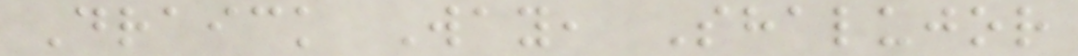Draick Way, Shalujor
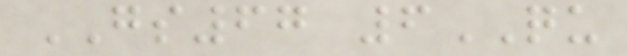GS67 6QU
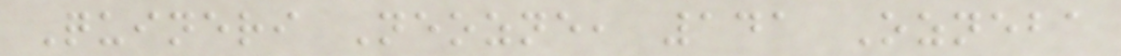Quineri Neozne, 141 Ozneba
